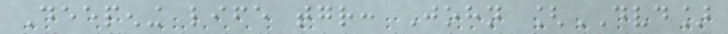Deepening life together: John [DVD]
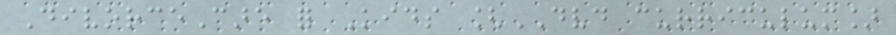DivorceCare for Kids [DVD curriculum]
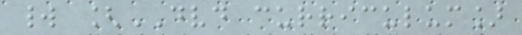world [DVD curriculum]
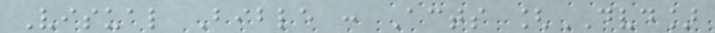Visual Bible : Acts [DVD]
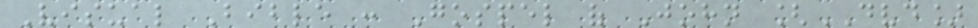Visual Bible : Gospel of John [DVD]
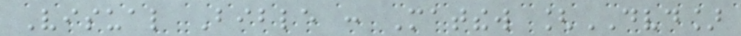Visual Bible : Matthew [DVD]
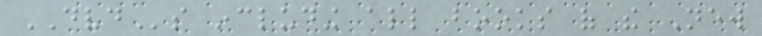DVDs including all books of the New
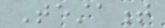Testament
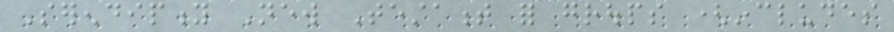Serendipity New Testament for groups (includes
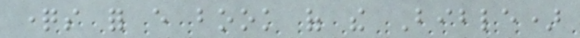questions for every book of the Bible)
